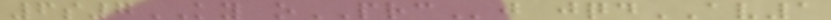6s7KY oPRCj jqdAV1
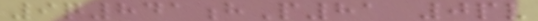9q841hP81 0pv
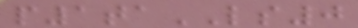p1taLS0
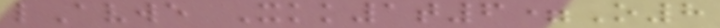lAvwe Xkk1t6=O8
